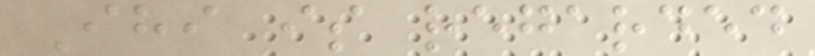Ihi is regarded
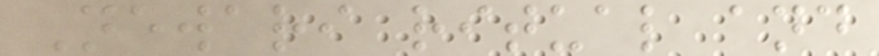Newari ritual and
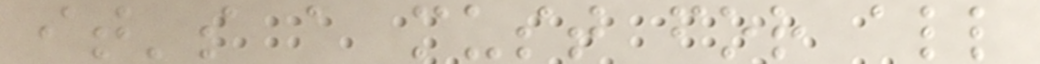it's a must for all
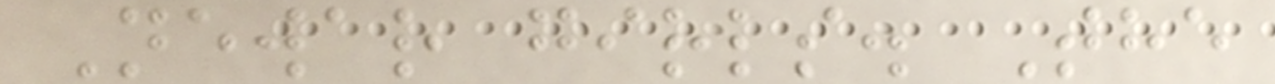Newar girls. The
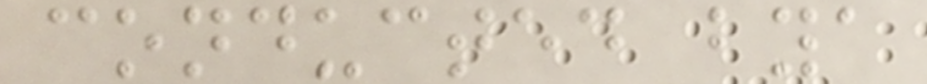conducted bya
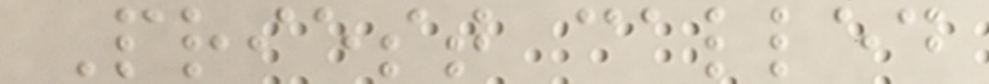Priest called
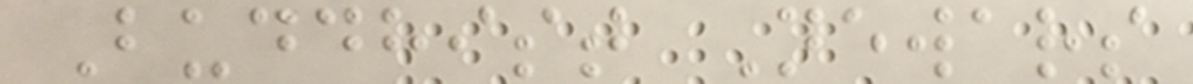Buddhist Newars
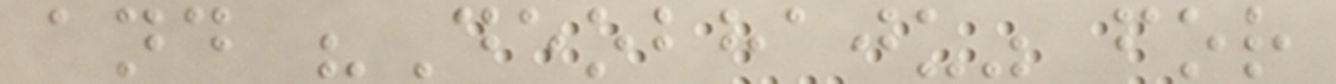and "Deobhaju" for
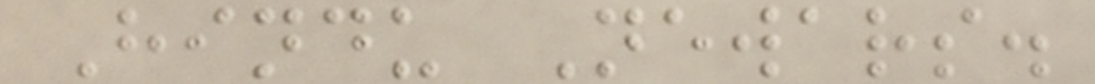Hindu Newars.
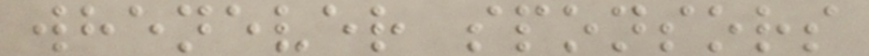whenever sponsors
